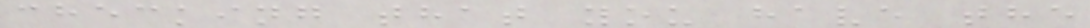checking that you have the
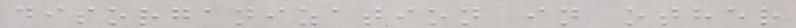disorganization in other
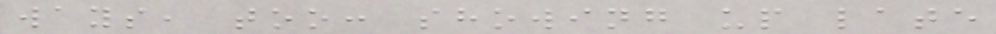ways, too: showing up late
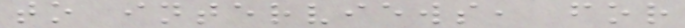to interviews, for
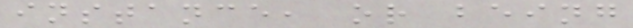instance, or being
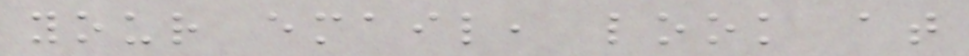your email, look at
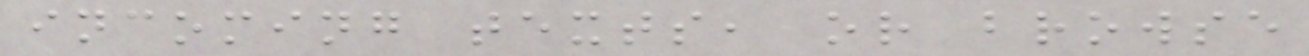incoming texts, or browse
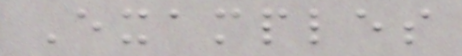Examples
